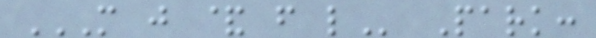M J & F L Park:
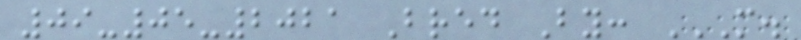09-05-2021 Bred By: M.
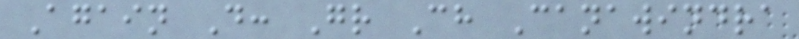Again D: Gr Ch Canawindra
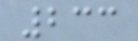233
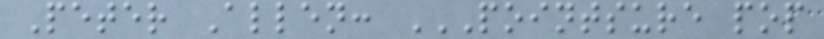Peter Allen: POINTSURE POP
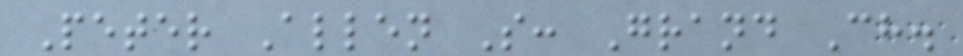Peter Allen S: Grand Ch.
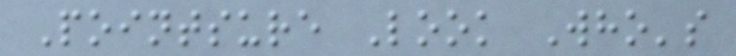Pointsure Look Who's
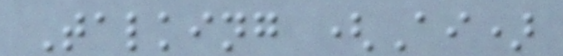Talking (Ai)
